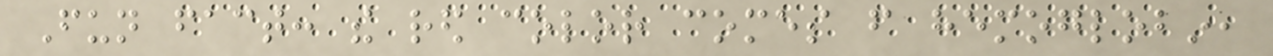Fun fact: the red color comes from hemoglobin,
